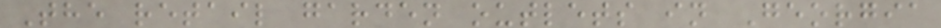The retail garden outlets in Georgia
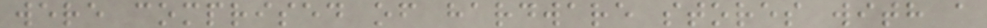were comprised of hardware stores with a
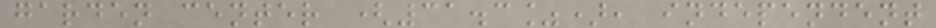garden center (31.3%), independent
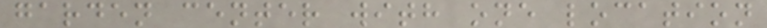garden center with one location
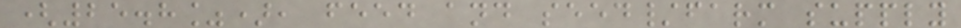(25.8%), feed and seed/farm supply
